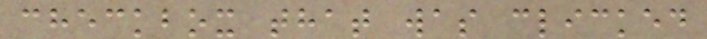checkbox that was clicked
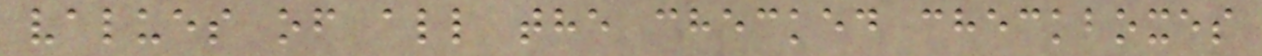values of all the checked checkboxes
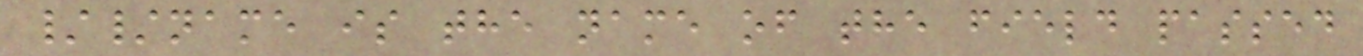//name is the name of the field passed
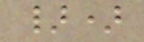})
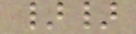}}
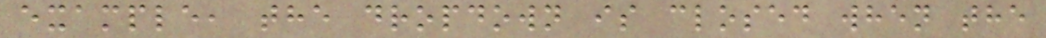example, the dropdown is closed when the
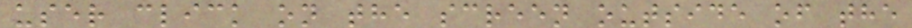user click on the screen outside of the
